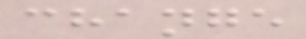change
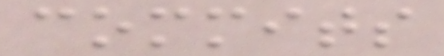commits
